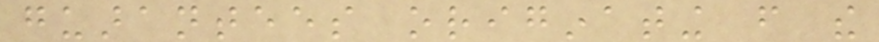guarantees originating from the
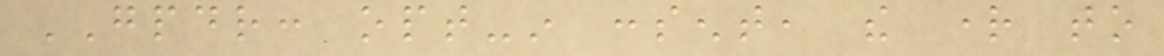GPDR: opt-in consent, the right to
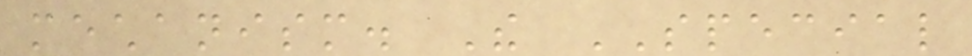mechanism. The SPECIAL
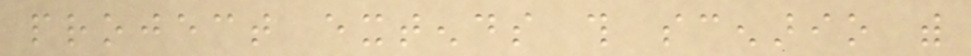project extends this scenario with
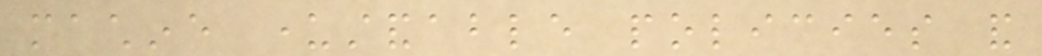machine understandable policies and
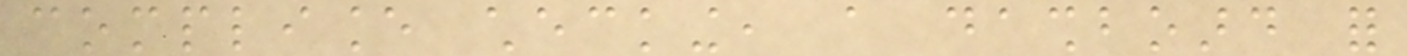compliance checking, a dashboard for
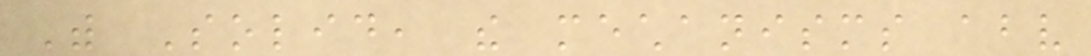With Solid, the mechanisms above
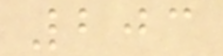203
